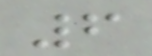6
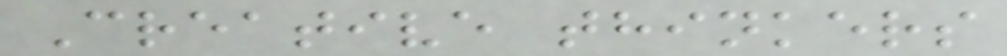Creative thinkers
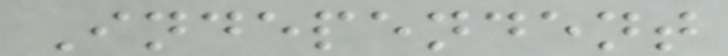Independent
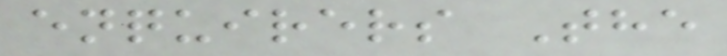enquirers The
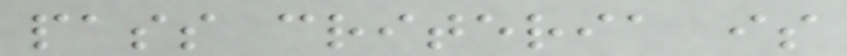pass criteria is
